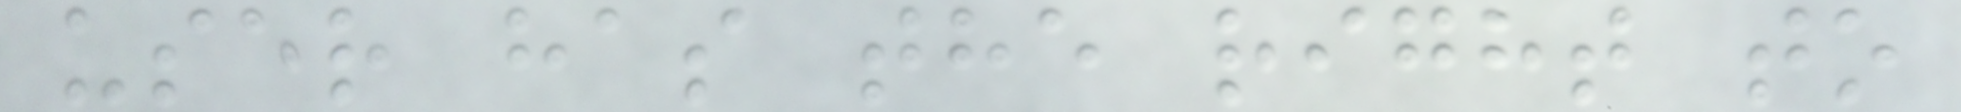user has the right to
